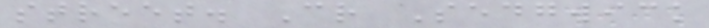street. Cr Sedgwick
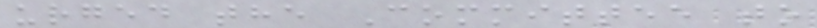urged the Committee to
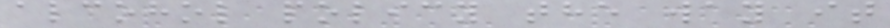alcohol policy the way it
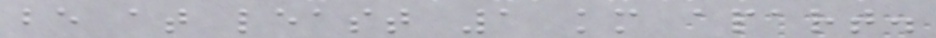be at least 1 km apart.
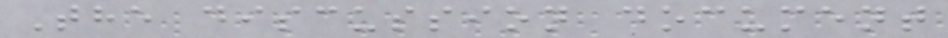The discussion document
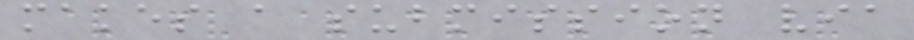makes a submission via
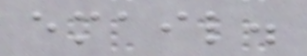email.
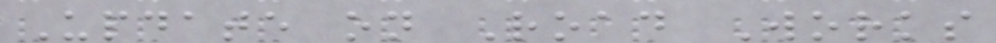Update on Road Works
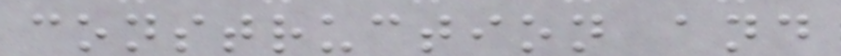construction and
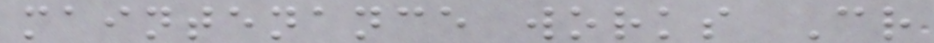maintenance works Cr
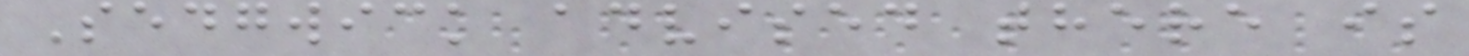Sedgwick advised there is
